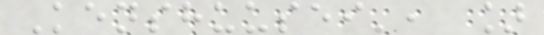Kenshuusei', ]
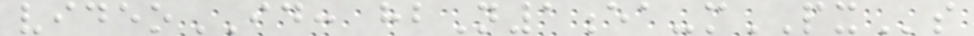videoID: hbN1ea-mPXs
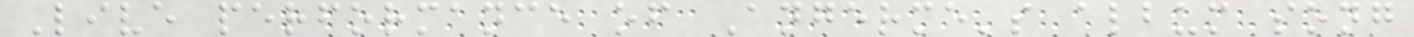Live performance of Angerme's album song
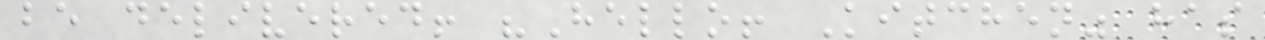be delivered! "Hello! Kitchen" has
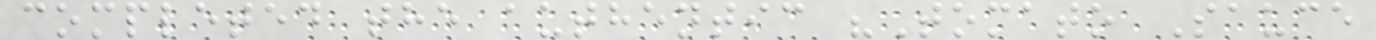completed the authentic "Tomato Sauce
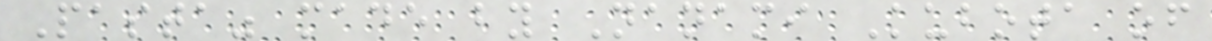Pasta" made by Nanami Kubota of
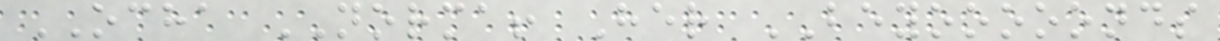OCHA NORMA! Her BEYOOOOONDS
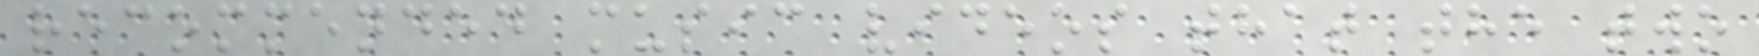recommended music videos that the two
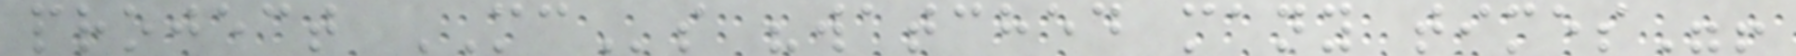project MCs "watched many times"!
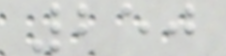250
